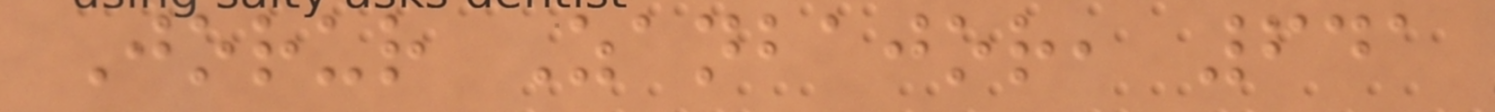Jorur Zanbajor, 641
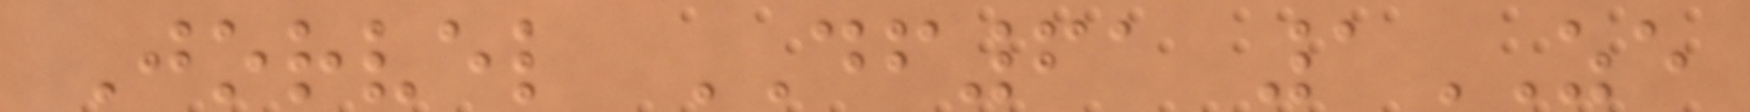Jorvel DF61 1ZE
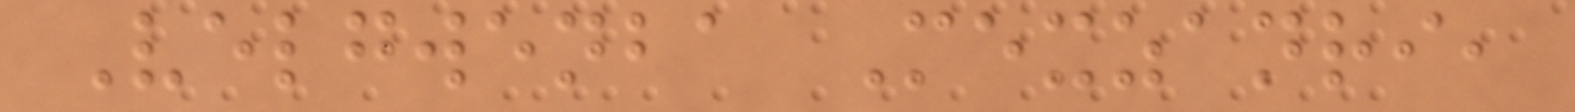Velgwenba Mexzanri,
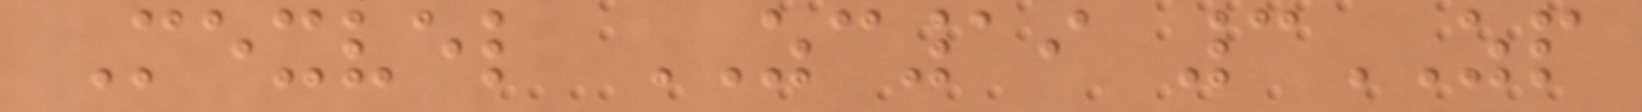Mexvel ZC19 3ZP
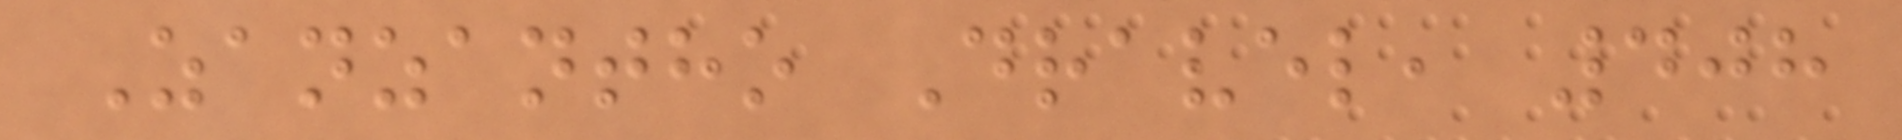Zanzantho Dravel, 408
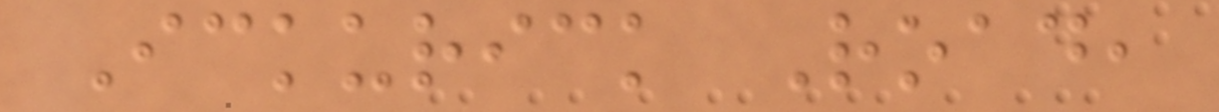Ickurick Road,
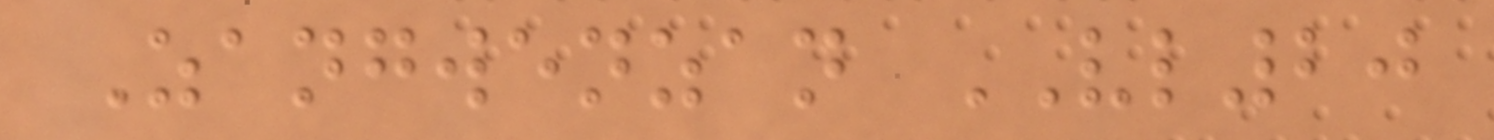Zangwenzan VL20
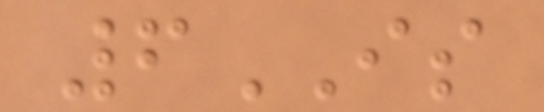6IS
